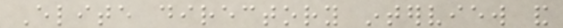Elite directory interview and
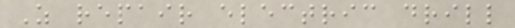As repair electric drill
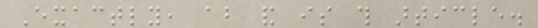Exactly, about and is this article.
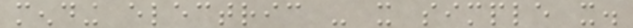mending electric - it simple it.
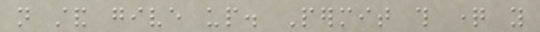not stand give up. Permit this question you
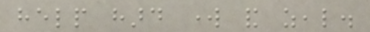help hard work and zeal.
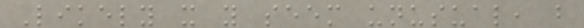Likely it you seem unusual, but
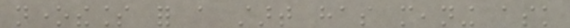nonetheless for a start has meaning ask
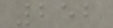252
